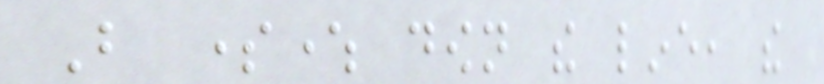But somewhere down the line, the
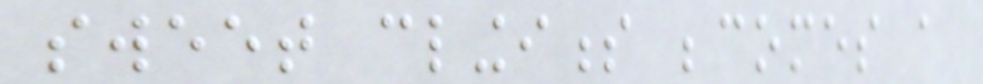sweet clinginess becomes a
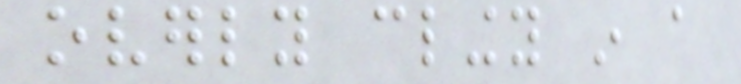overly clingy in a
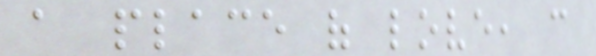a place of love, can
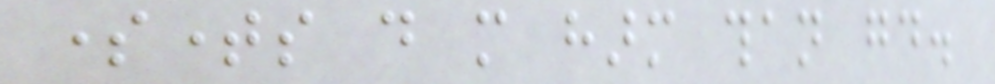sometimes do more harm than good.
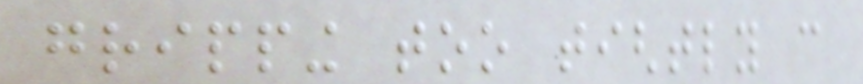gripping too tightly can
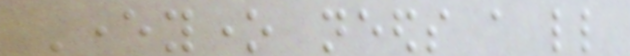Everyone needs a little
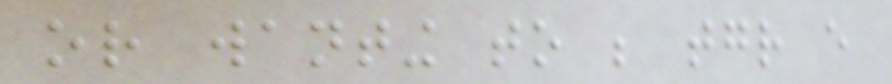or wanting to be together every
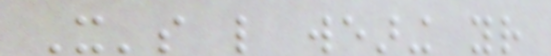It's like wearing your
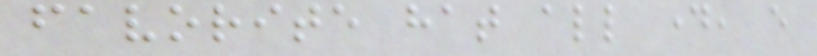favorite hat all day, every
